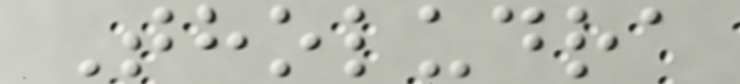Tholudra
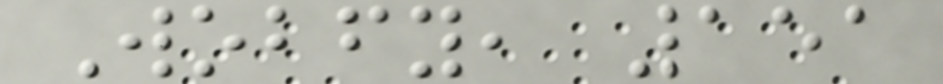Wobfy, 151
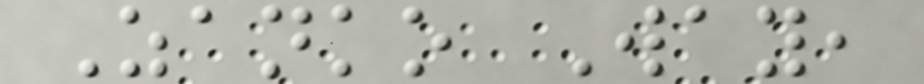Zanko Way,
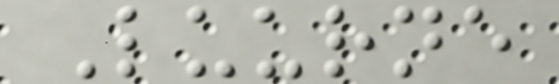Luurne
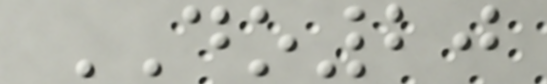DO20
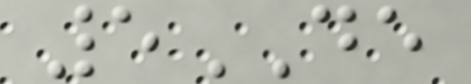5DE
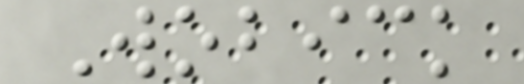Wobick
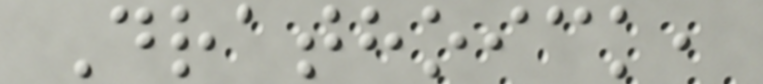Drathoick,
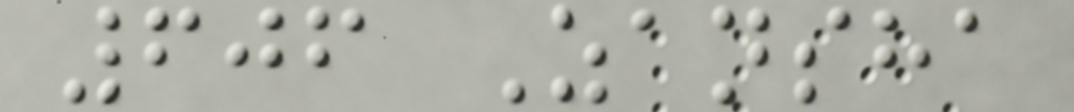606 Zansha
